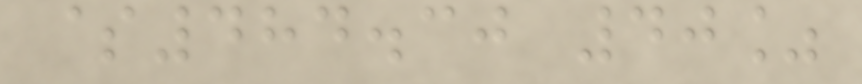$484.30 40%
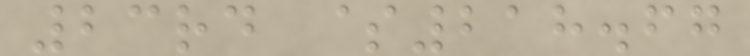23rd $218.67
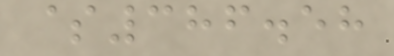$386.58
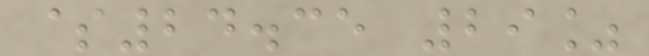$24.35 29%
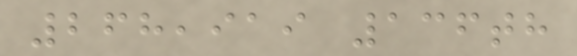268,919 136th
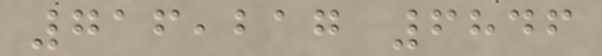716,217 6846
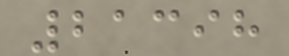21398
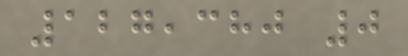127,380 0
